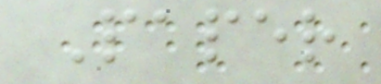Paper
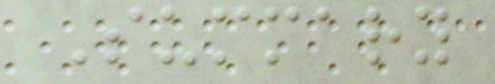Summary
